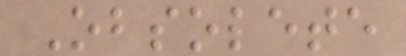Obsolete
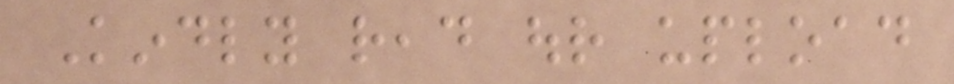Kindly read our upload
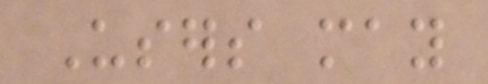Users may
